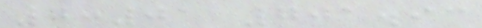7:01 701.93
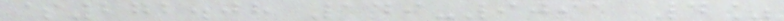$272.08 149-9091 4%
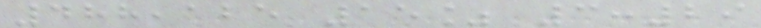488,125 15% 3:29
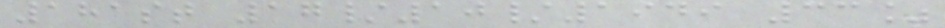181st 17/10/1949 33%
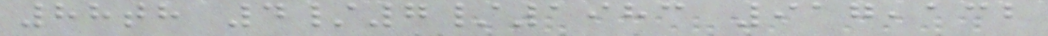88th 4/7/1983 917,132
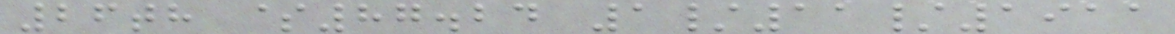26th $87.24 1/11/1911
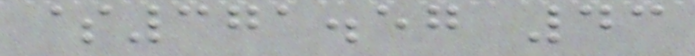$371.57 43
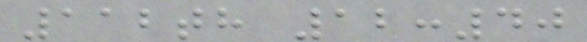112th 12:40
